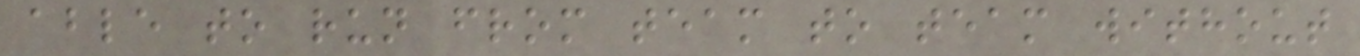able to run from team to team without
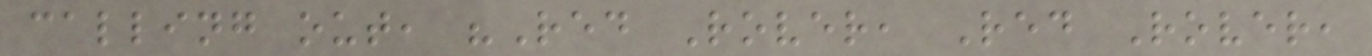calling out, "Red Rover, Red Rover,
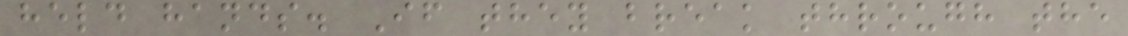held hands. If they break through the
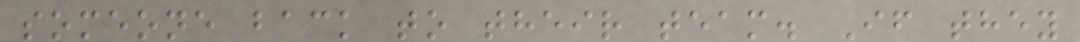someone back to their team. If they
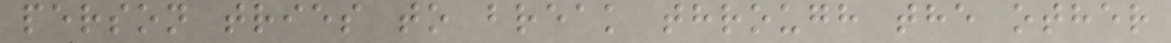person tries to break through the other
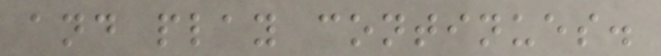and play continues.
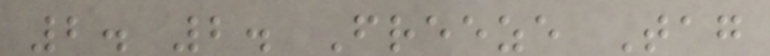2. 2. Freeze Tag
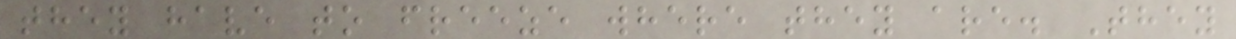they have to freeze where they are. They
